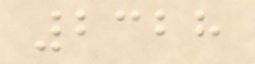2328
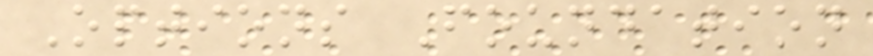Options Foundation
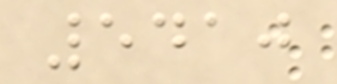5410
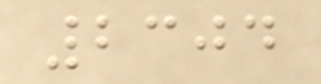2304
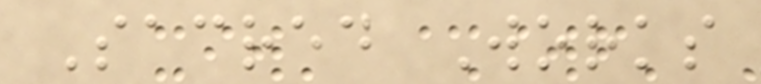Sacred Works
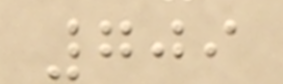709
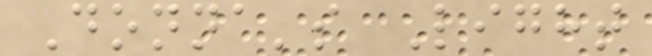Donna's Light
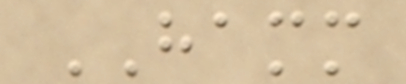HAMM
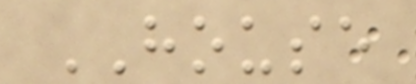HOUSE
